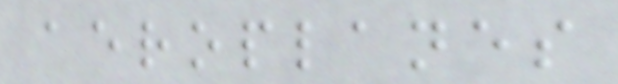aeroplanes
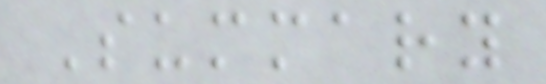Summary
